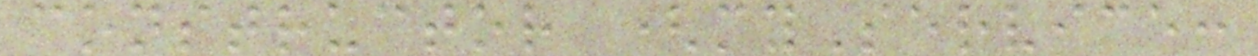constructor (myService:
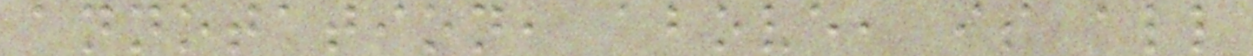annotation, above, is all
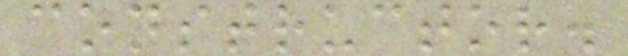constructor.
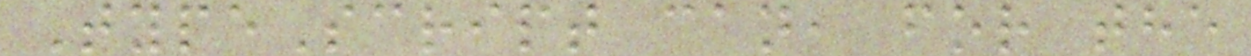TypeScript can, for the
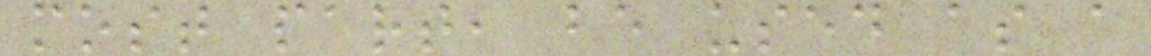most part, be used as a
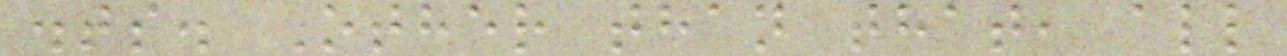.ts. Other than that, all
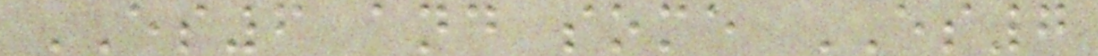ES6 and some ES7
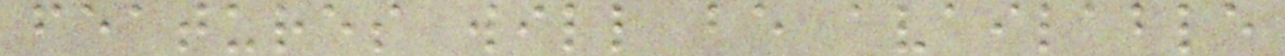features will be available
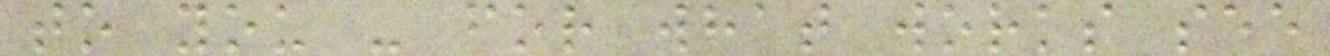to you - for what works see
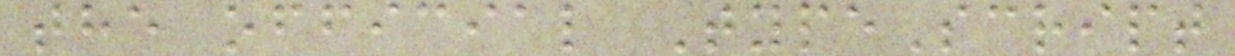the official TypeScript
